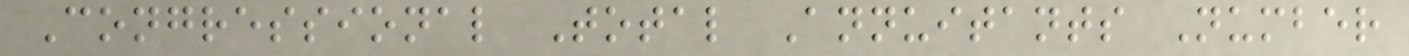Congressional Total Annuitants Number
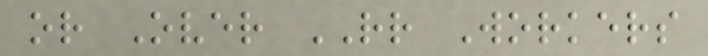or Over RR Workers
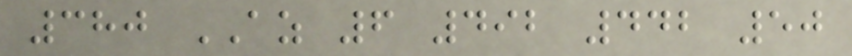380 AZ 6 492 442 50
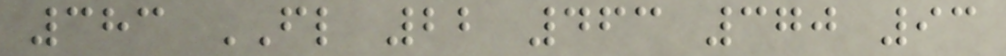383 FL 22 463 370 93
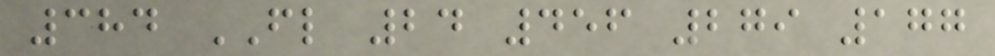384 FL 24 456 279 177
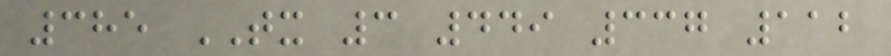385 TX 3 449 337 112
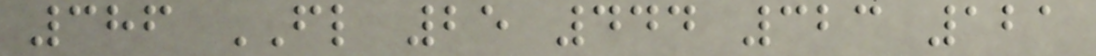386 FL 25 444 323 121
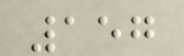157
